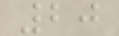20
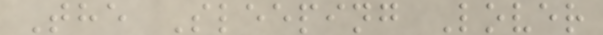The Sleeping Lover
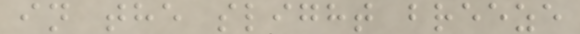in the slight breeze
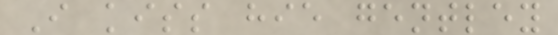I kiss hie gentley
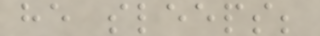he sleeps;
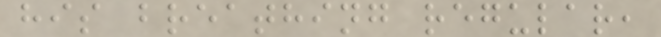his breathing regular,
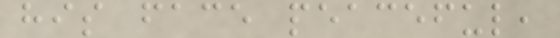his face peaceful,
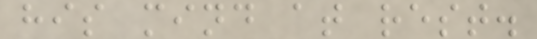his mind at rest.
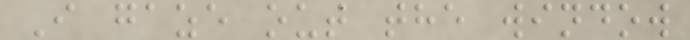I gaze out the window
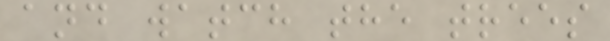and watch the trees
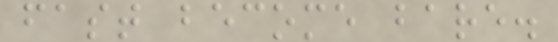fast become bare.
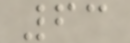63
